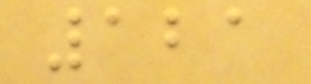121
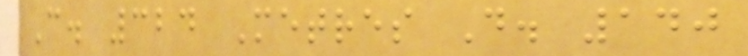C. 324 Metres D. 140
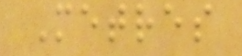Metres
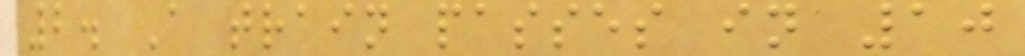2. A train passes in 10
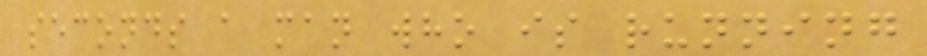seconds a man who is running
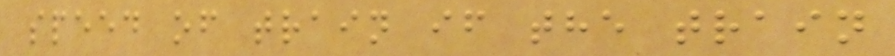speed of train if the train
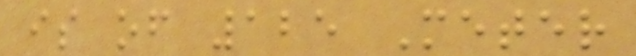is of 125 Meter
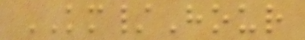KM/Hour
